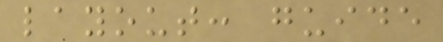layout: guide
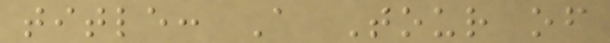title: A Tour of
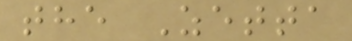the Zetta
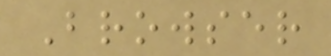Browser
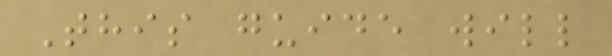This guide will
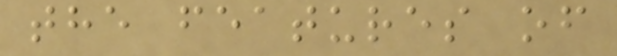the features of
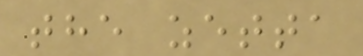the zetta
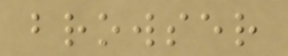browser
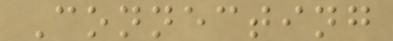Connecting
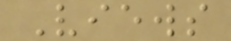Views
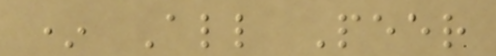* All Peer
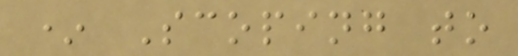* Scoping to
